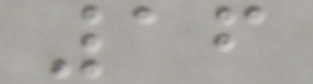16
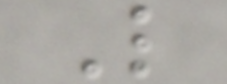L
